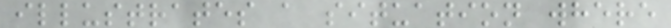illustrates a situation where
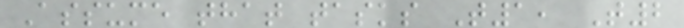Assume that tasks T1, T2
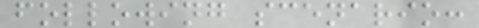following scenario:
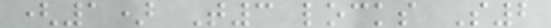(1) T3 locks S2
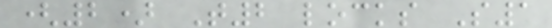(2) T2 locks S1
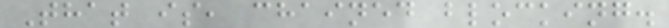That is, chained blocking.
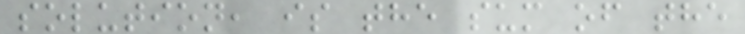solution, is the sum of the
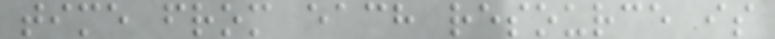time from each resource is
